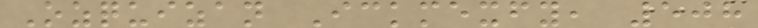Ozquizan Ickmexfy, 508
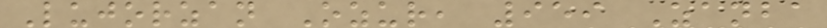Lujorzan Ozur, 959 Zanba
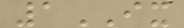1IX
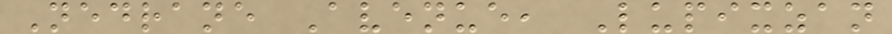Nedrane Avenue, Lupixzan
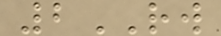2RW
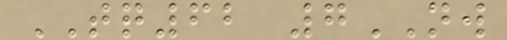TQ62 7NW
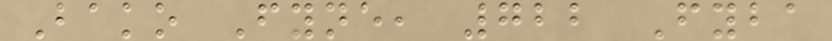Bako Fyne, 722 Fyba
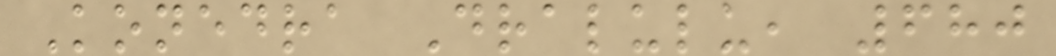Konedra Dralulu, 680
